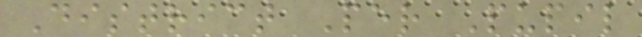District Per Pupil
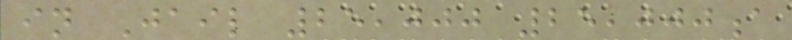in Jail 25,000 25,000a
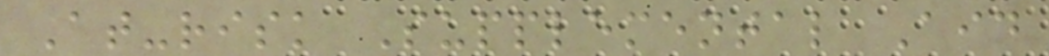At-risk Supplemental Aid
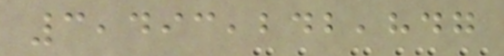3,493,242,847
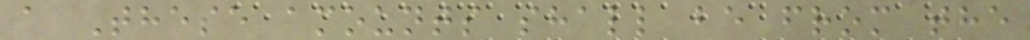a These amounts shall be from the
